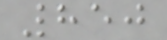850
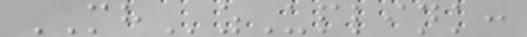MHzUplink:
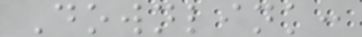Downlink:
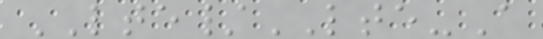LTE/LTE-A
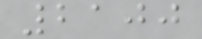2100
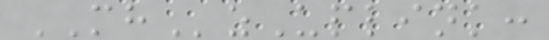MHzUplink:
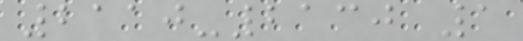2110-2130 1
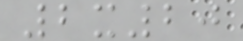2x20
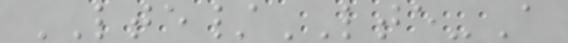LTE/LTE-A
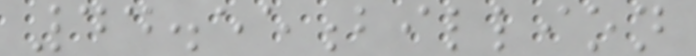44.55billion
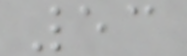53
